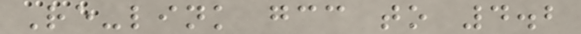Re-link gcc to 4.2
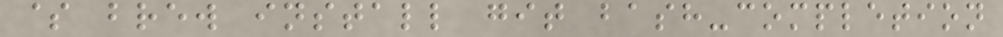$ brew install git bash-completion
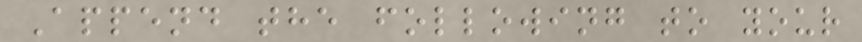Append the following to your
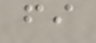fi
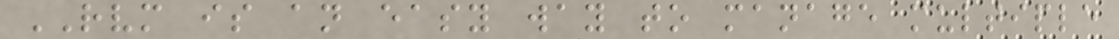RVM is an easy way to manage multiple
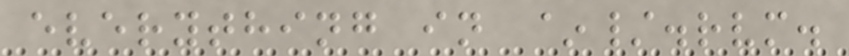everything in ~/.rvm.
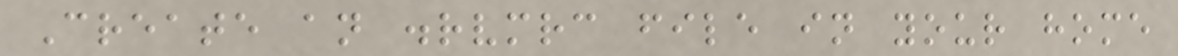Create an .rvmrc file in your home
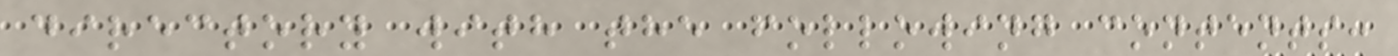directory with the following contents:
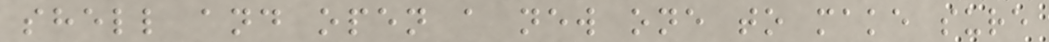shell and open a new one to make sure
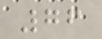76
